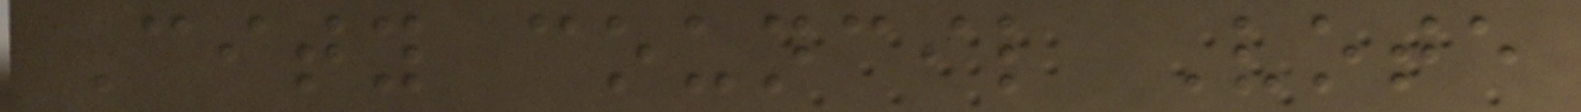City council Vote
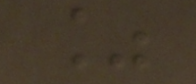%
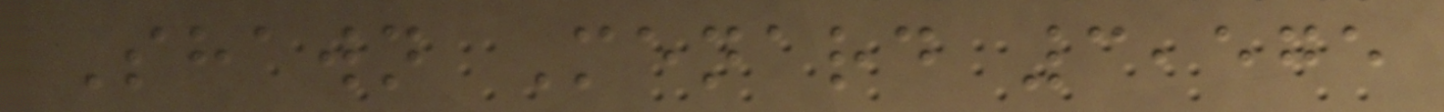Shawn Menard 3,575
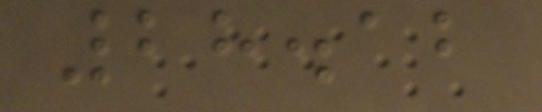28.12
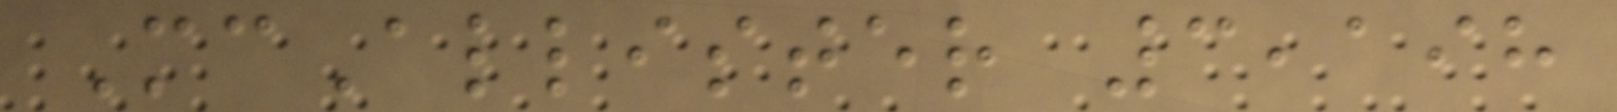McAllister 3,198
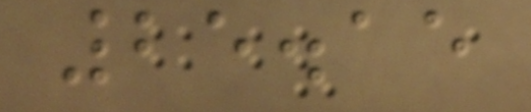25.15
